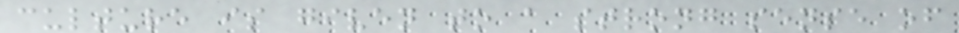culture is given to a strong sense of
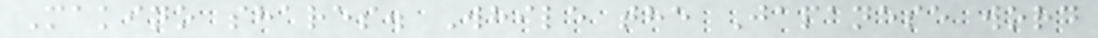Makino shares. While the Japanese word
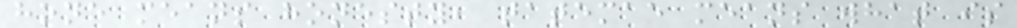hone means honesty, tatemae means what is
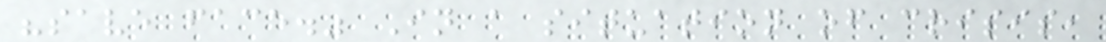"save face." In a situation of crisis,
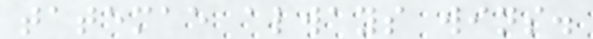tatemae always wins.
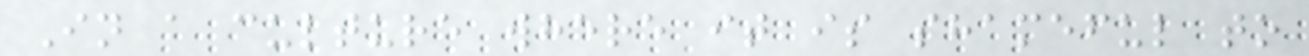In a culture where it is shameful to
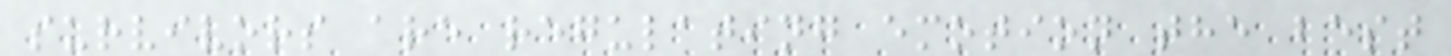survivors are regulating emotion the best
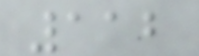112
